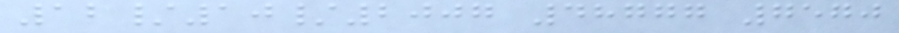12/10/2007 48777 7570
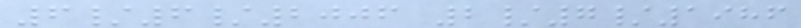6/6/2006 2/7/1986
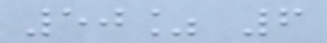50% 6
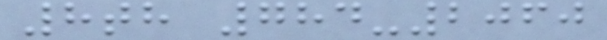8th 784-2060
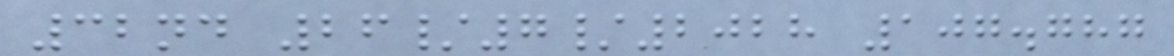32nd 26/7/2028 107.787
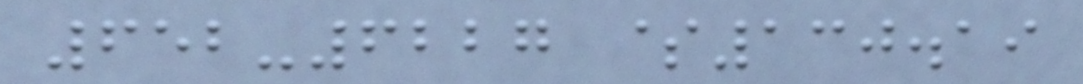652-6227 $130.19
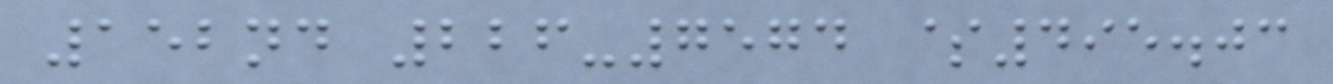152nd 226-7574 $495.03
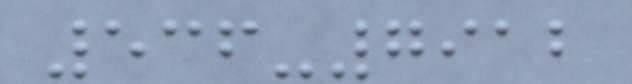536-7912
